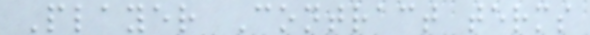Player Contract terms
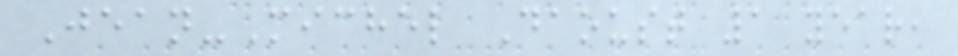Jean-Michel Daoust 1 year,
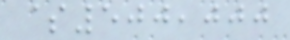$500,000
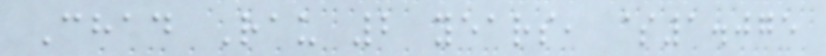Chad Rau 2 years, $1.075
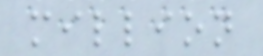million
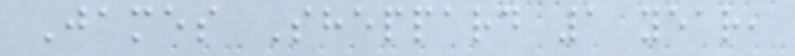James Sheppard 1 year,
